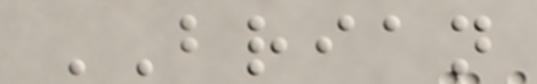BRIAN
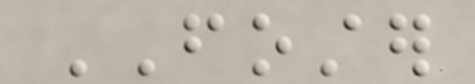FOSTER
